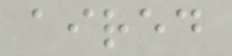aired
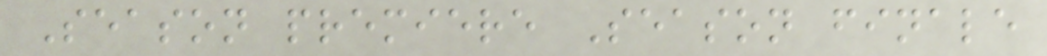Season premiere Season finale
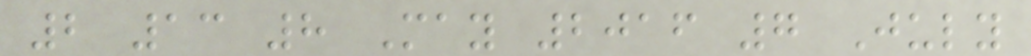2 13 8 May 2016 7 July
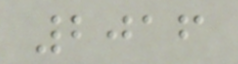2016
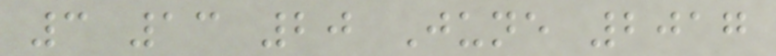3 13 20 June 2017
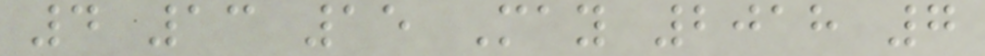4 13 15 May 2018 7
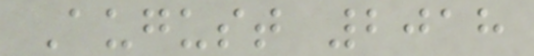August 2018
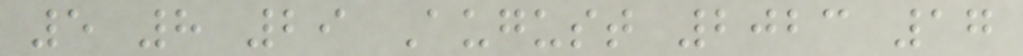5 8 29 August 2023 17
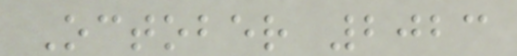October 2023
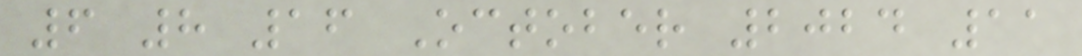6 8 16 October 2024 11
